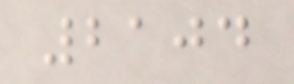2104
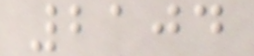2104
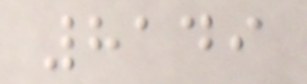8149
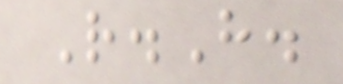R.H.
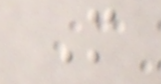M
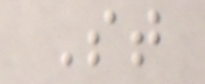St
